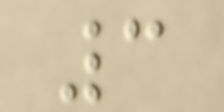3
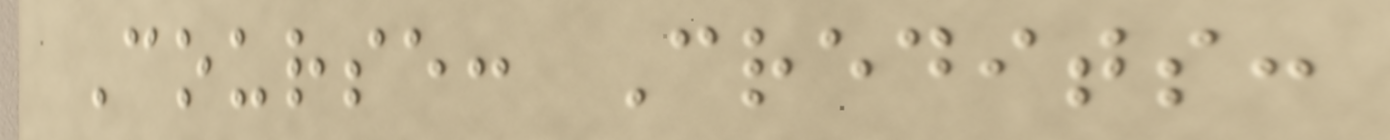Course: Credits:
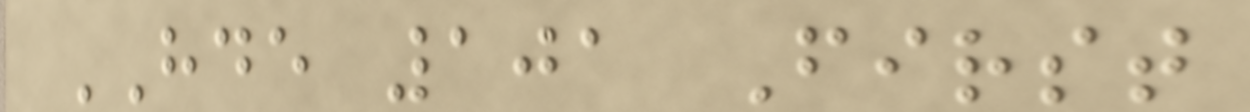HDE 101 First
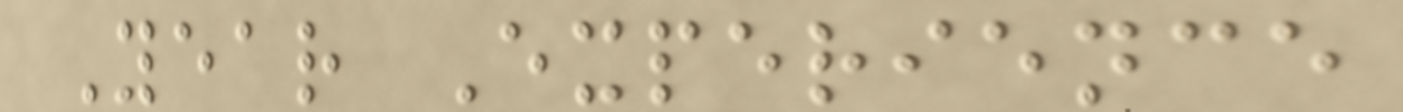Year Experience
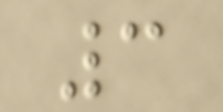3
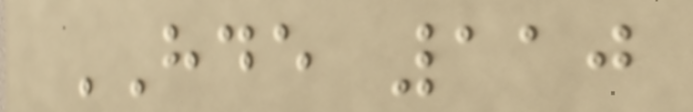HDE 110
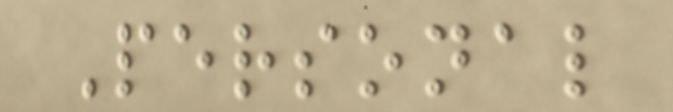Personal
